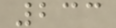233
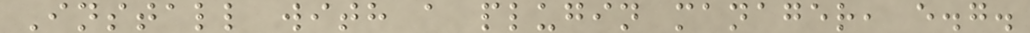Install with a plugin manager, e.g.
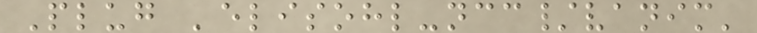Plug 'elisohl-ncc/vanim'
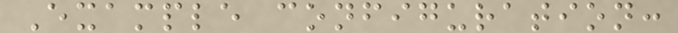Example configuration:
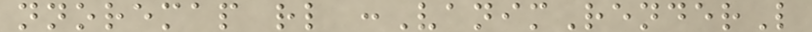nnoremap rl :VanimRenderL
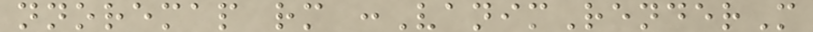nnoremap rm :VanimRenderM
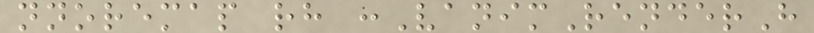nnoremap rh :VanimRenderH
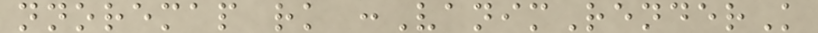nnoremap rk :VanimRenderK
